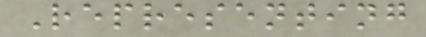Representing
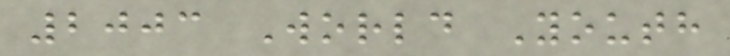2003 World Youth
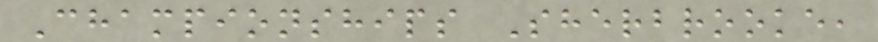Championships Sherbrooke,
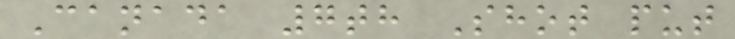Canada 7th Shot put
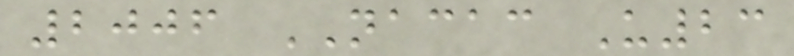2006 NACAC U23
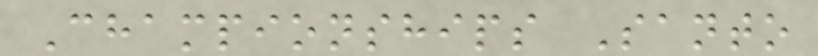Championships Santo
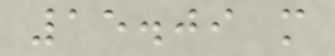15.09 m
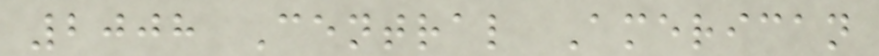2008 Central American
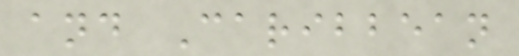and Caribbean
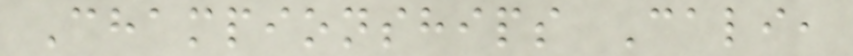Championships Cali,
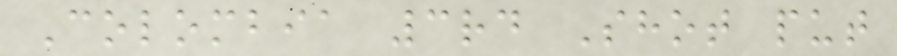Colombia 3rd Shot put
